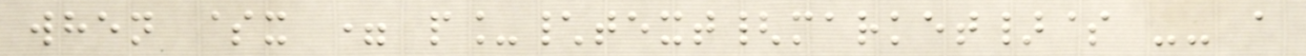when $x = p_\text{market}$ -- a
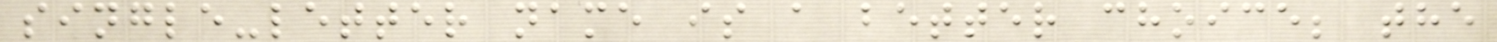single-letter name is a better choice; the
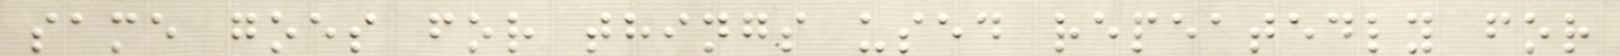same goes for things used repeatedly for
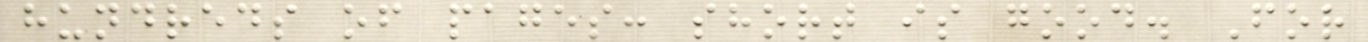hundreds of pages: short is good. For
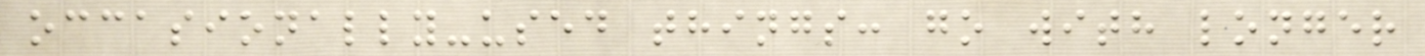occasionally-used things: go with longer
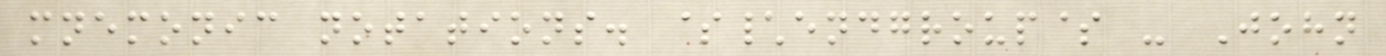mnemonic notations. $\endgroup$ - John
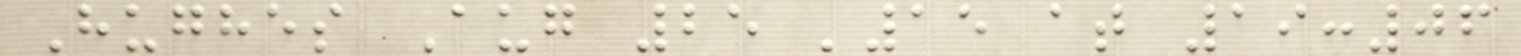Hughes Aug 25 '15 at 19:06
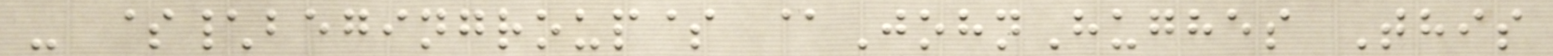- $\begingroup$ @JohnHughes This
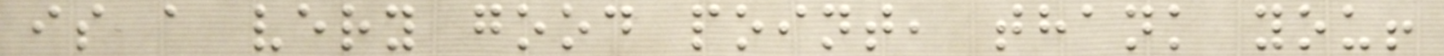is a very good point, thank you!
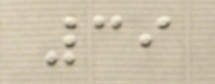39
